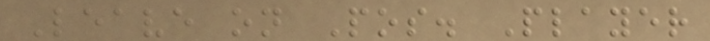Leave on Pos. Player
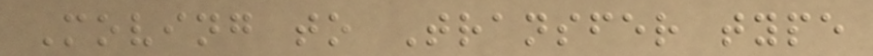Moving to Transfer type
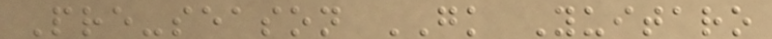Pre-season GK Yuitaro
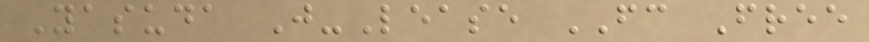Yasuda J-Lease FC Free
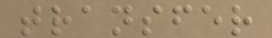transfer
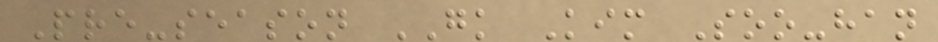Pre-season GK Kim Soo-han
